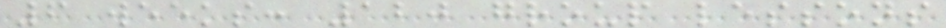6 weeks: 120 group lessons
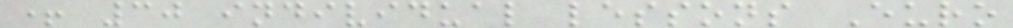+ 30 individual lessons Euro
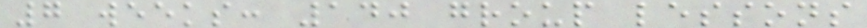7 weeks: 140 group lessons
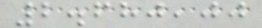2.680,00
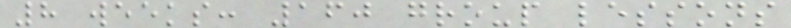8 weeks: 160 group lessons
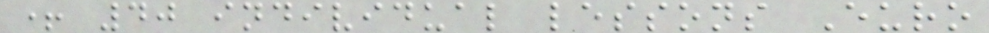+ 40 individual lessons Euro
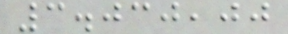3.030,00
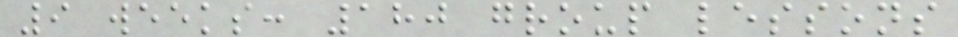9 weeks: 180 group lessons
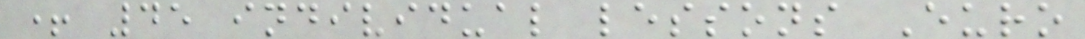+ 45 individual lessons Euro
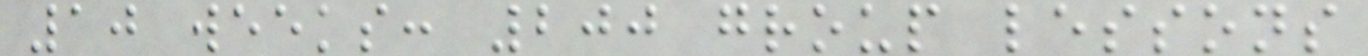10 weeks: 200 group lessons
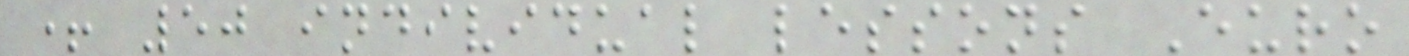+ 50 individual lessons Euro
